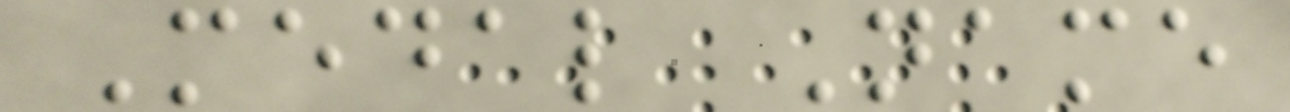Medal Name
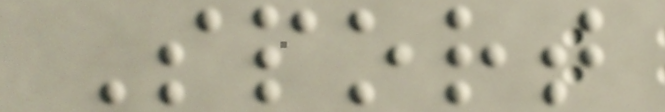Sport
